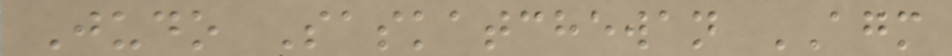Judo Saskatchewan AGM
